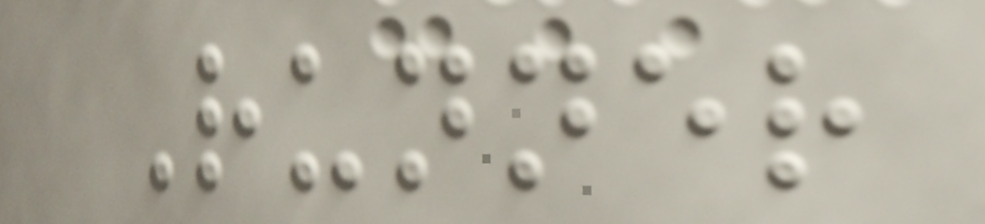Runner
